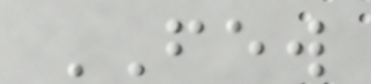FEW
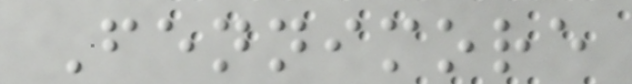Fennimore
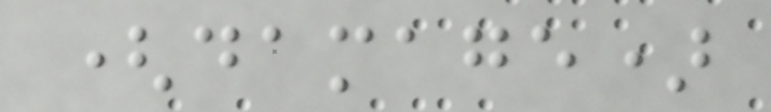(damage)
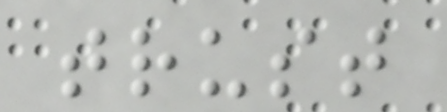trust
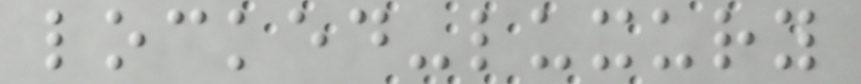locked-luxury
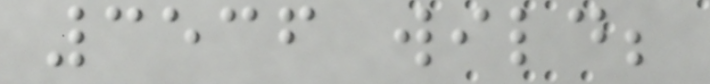3536 wild;
